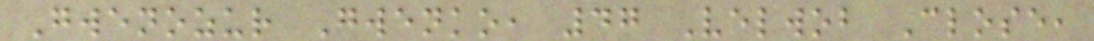Gwenozur Gwenko, 47 Velwob Close,
